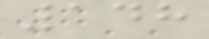148
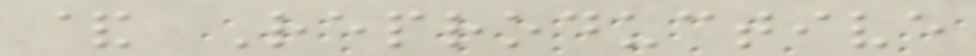& Reproductive
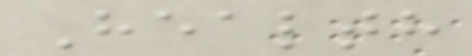Health
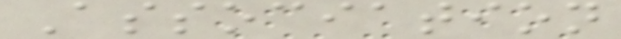Association
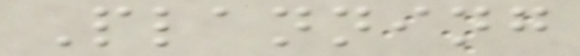Planning
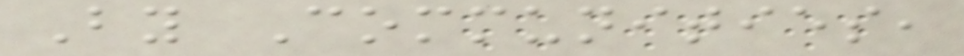By Communities,
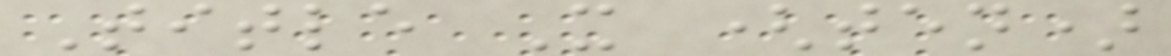Title X (ten)
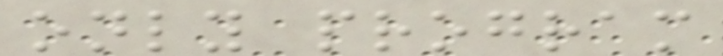only program
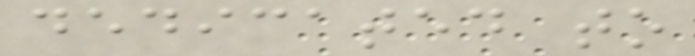dedicated to
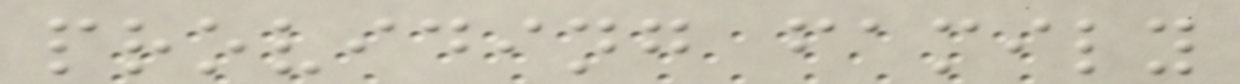providing family
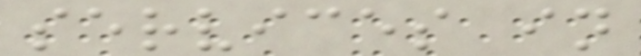services in
